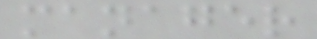manager
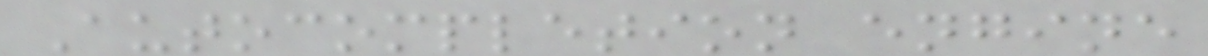Autocompletion engine
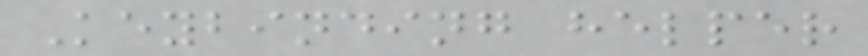Keybinding helper
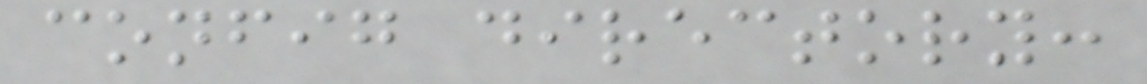config directory:
